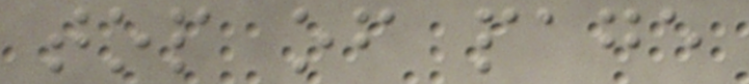top of page
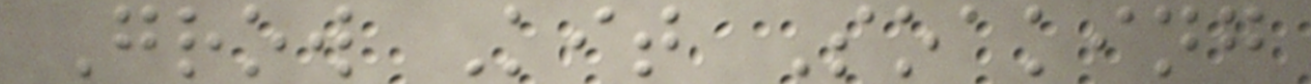Grow Kit Soaking
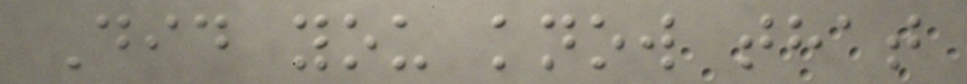Did you know that
